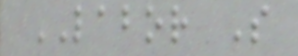LABOR S
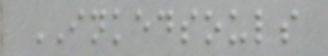INKEDSOULS
